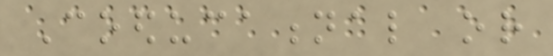Coeducational or
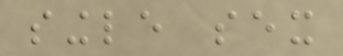single sex
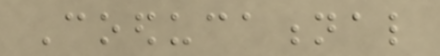Coeducational
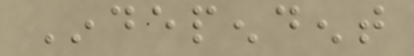Independent
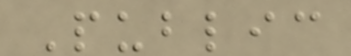Public
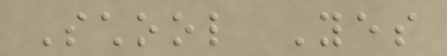School Yes
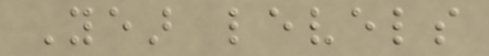Year levels
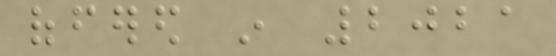offered in 2021
